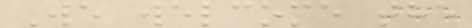We welcome the
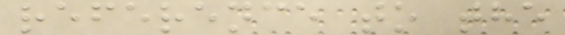reference to the
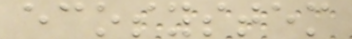ecosystem
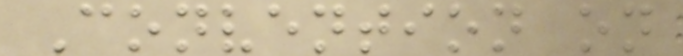Convention on
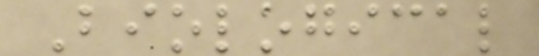Biological
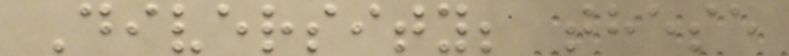Diversity; these
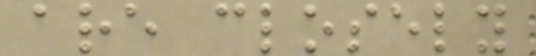are closely
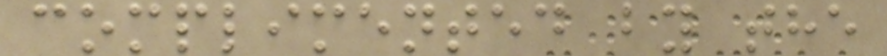complimented by the
